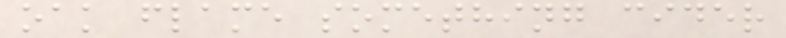oak flame something cider
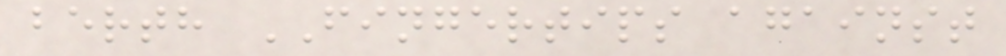berth FINGERTIPS against
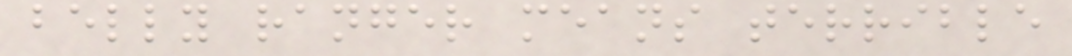belly ranger means terrible
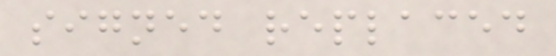signed replaced
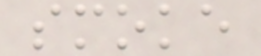smoke
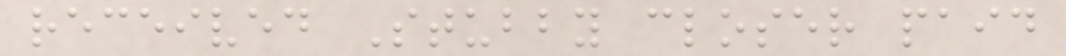received Stubby closer paid
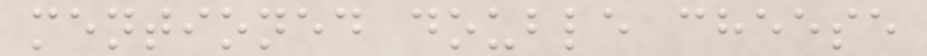mentioned double cheese
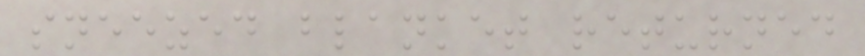sneezed blanket returned
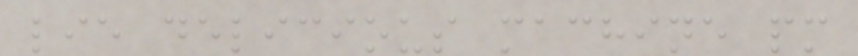lie delicious machine pm
